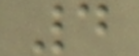4
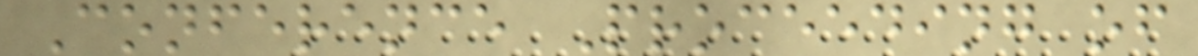Conference Proceeding of
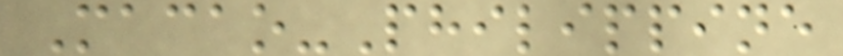Macao-Philippine
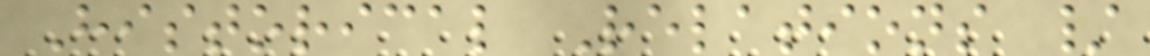Historical Relations /
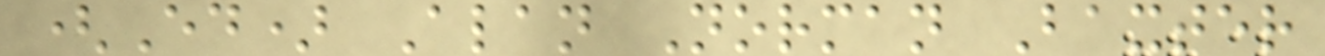(Ed) Alan Norman Baxter
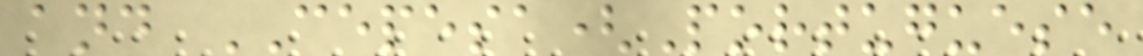and CEPESA(Portuguese
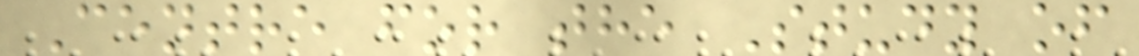Centre for the Study of
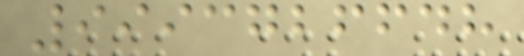9993726648
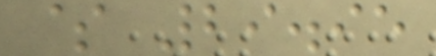$ 29.95
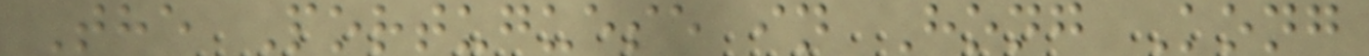The Portuguese in Hong Kong
